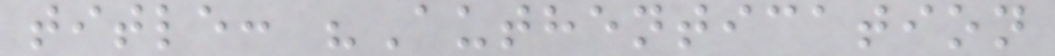title: "Authentication
